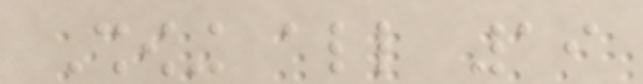Showing all 19
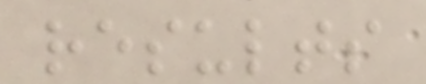results
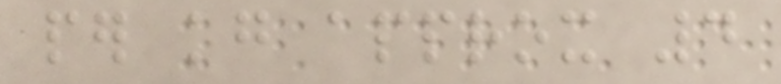per kg approx 4
